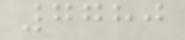7780
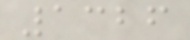1326
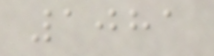1081
